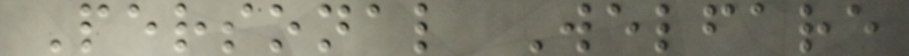Personal Welfare
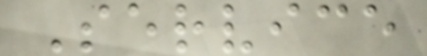Service
